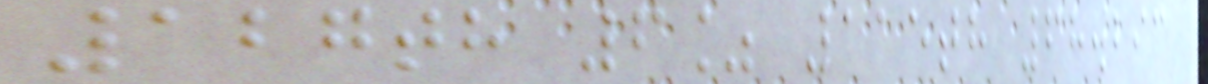127th 6% 115th 68.293
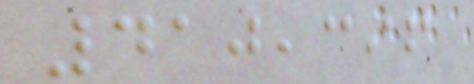410,396
